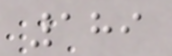189
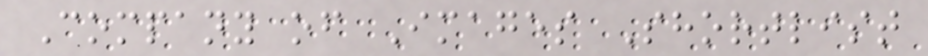Company of Images Shortlist
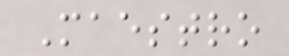Maestro
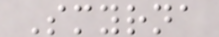Smyrna
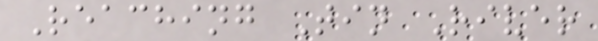Reaching Tin River
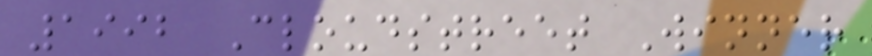1992 Cloudstreet Winner
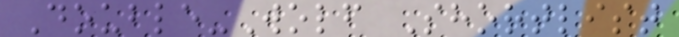Double-Wolf Shortlist
